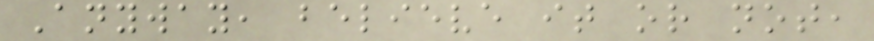Anyway, believe it or not,
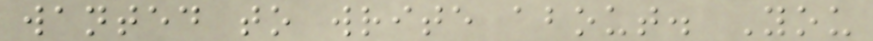wanted to write about. You
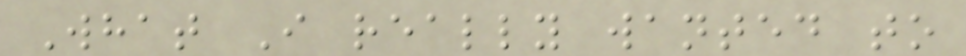What I really wanted to
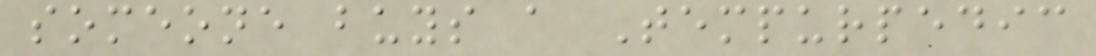someone buys a Tempurpedic
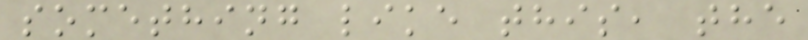something like this, the
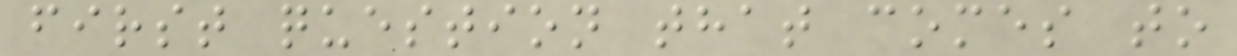first question that comes to
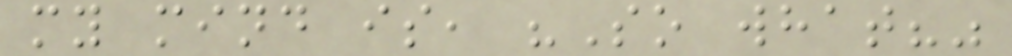my mind is, "So what?"
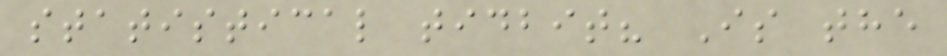statistical tidbit? Is the
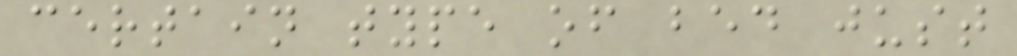certain type of bed just
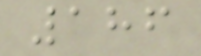186
